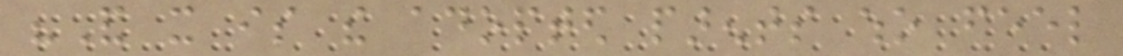"And it is the adopted parents who feel
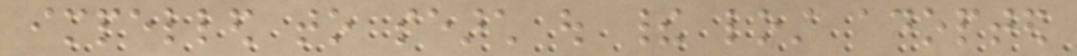impelled to search out their lost adopted
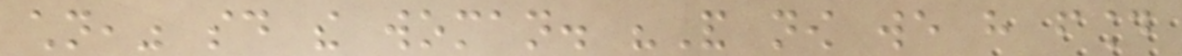children," said the woman. "And now we have found
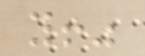you!"
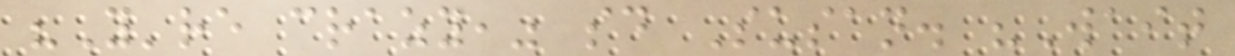"You're crazy," said Susan. "Wait
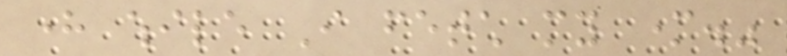here while I fetch my mother."
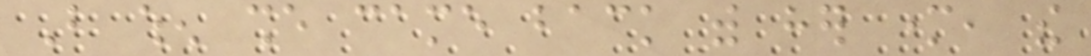But when she came back with her mother, the
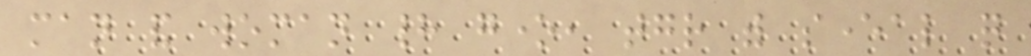man and woman had gone, together with several quite
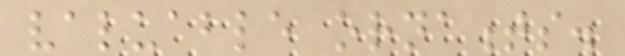valuable ornaments.
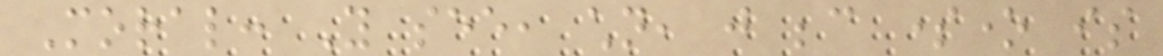Moral: You see, children, just because someone is
